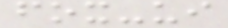fox-ui
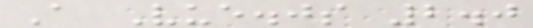A Vue.js 2.0
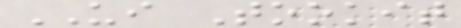UI Tookit
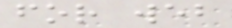for web
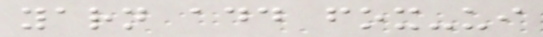yarn add fox-ui
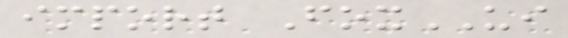import FoxUI
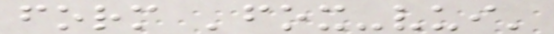form 'fox-vui'
